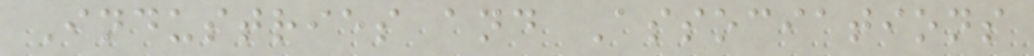Industries and Associations
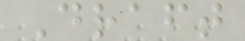Draft
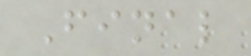Final
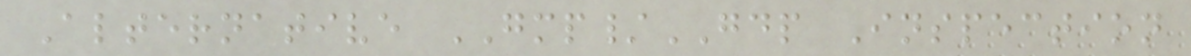Alternative GMP/GDP Inspection
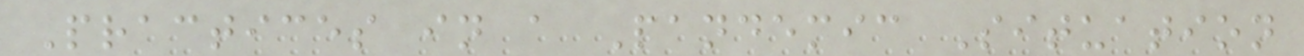Practices in a Pandemic Situation
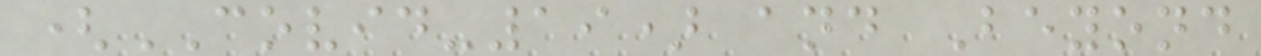(COVID-19) and Beyond
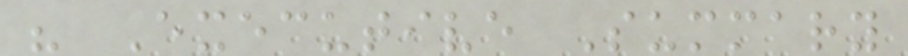" Executive Summary
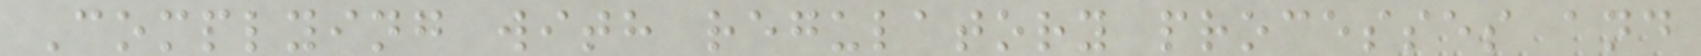Complying with regulatory processes and
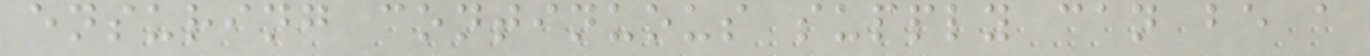ensuring continuous supply can be a
